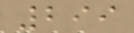299
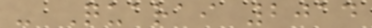- Quarai 2014
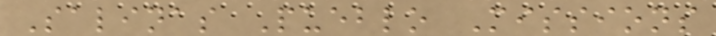Salinas Pueblo Missions
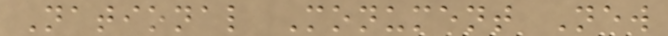National Monument New
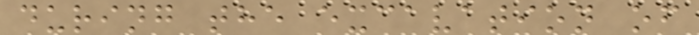during the excavation of
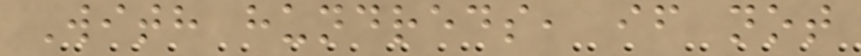With hundreds, if not
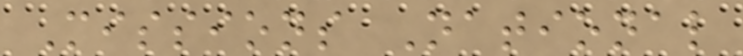Missions National
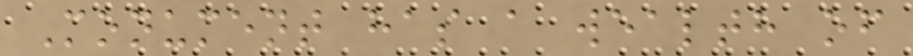Monument has a wealth of
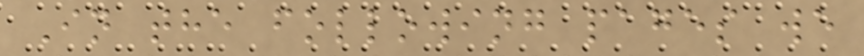In the following pages we
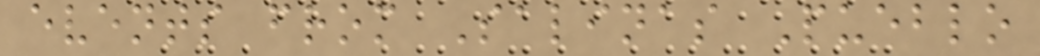events from Salinas Pueblo
